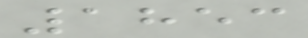1853
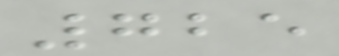725
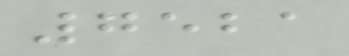7521
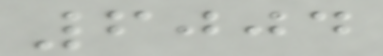6004
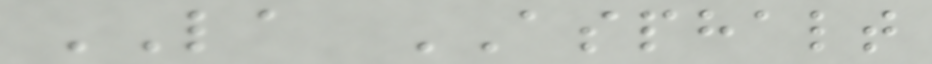LA ASPHALT
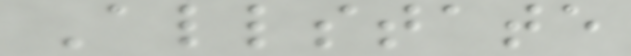Allstate
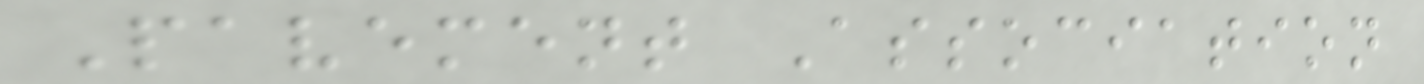Pavement Association
